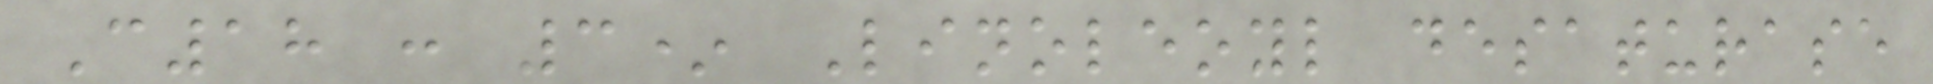C18 : 3* Linoleoyl desaturase
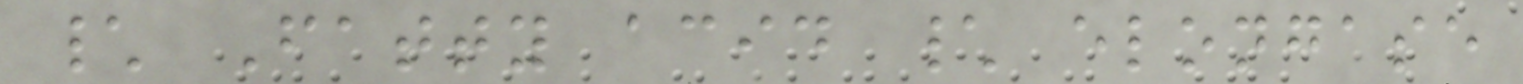\ Fatty acid \ elongase
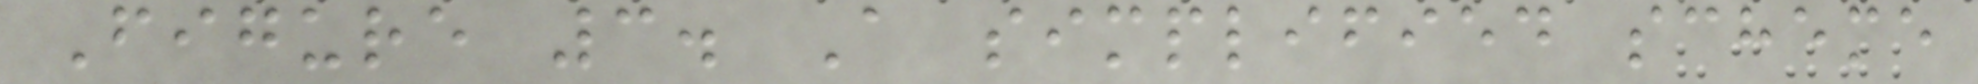Figure 3. A simplified scheme
